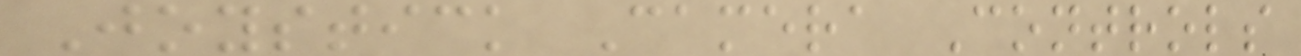Joystick Camera Controls
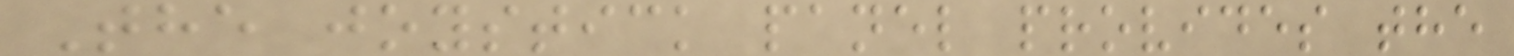The joystick panel provides the
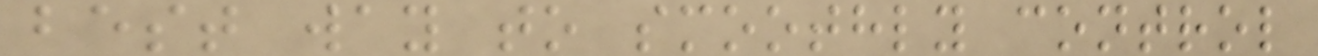best way to smoothly control
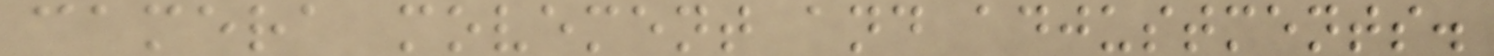camera movement and adjustments.
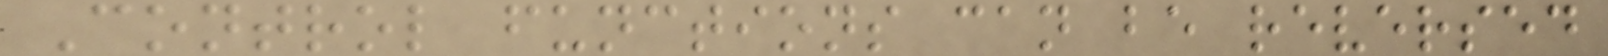Control functions can be reversed
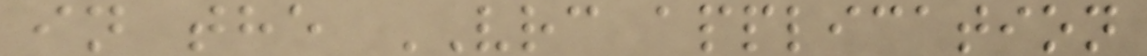in the VRC application
